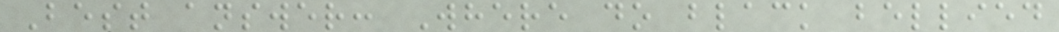Best answer: Where do black bellied
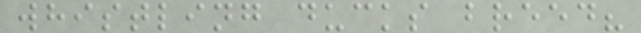whistling ducks breed?
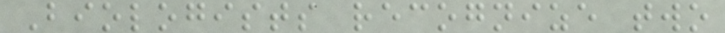Biologists recognize two
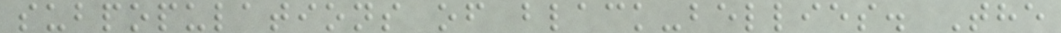subpopulations of black-bellies. The
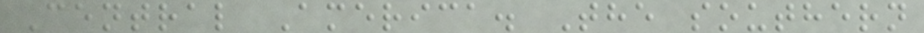Central America. The southern
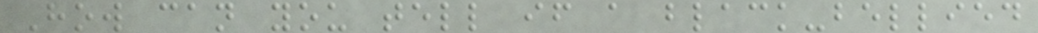How can you tell if a black-bellied
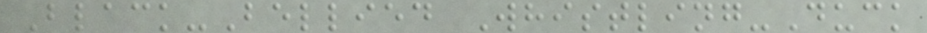Black-Bellied Whistling-Duck
